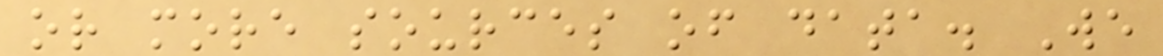or more sources of data. We
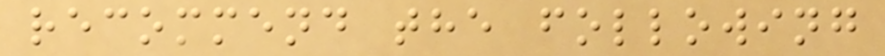recommend the following
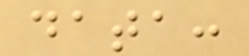data:
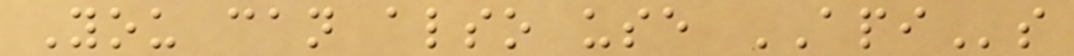You can also use APIs
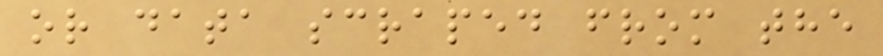or data scraped from the
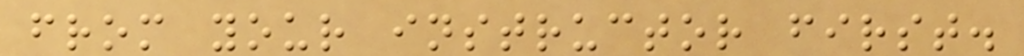from your instructor first.
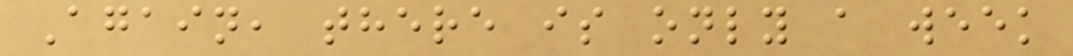Again, there is only a week
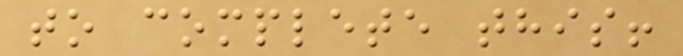to complete this!
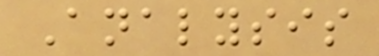Analysis
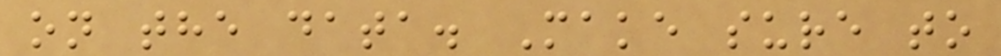on the data. Make sure to
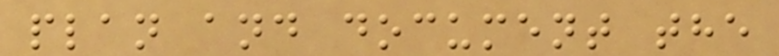plan and document the
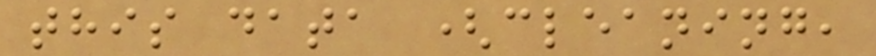this data (cleaning,
